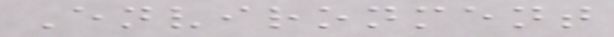Environment
